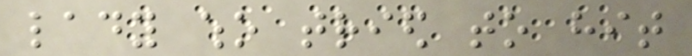lady who tried to hit
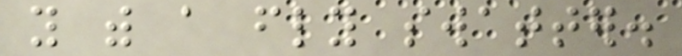you with a fly swatter.
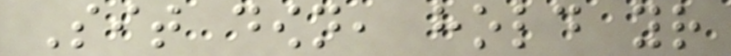Sit down, hold your
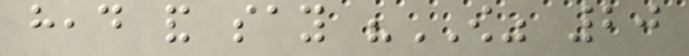head and say "OW" 20
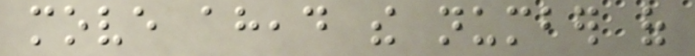move ahead the number of
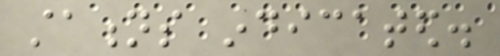stations indicated.
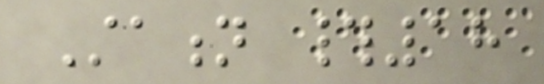Station #18
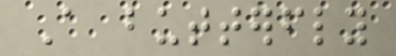A butterfly
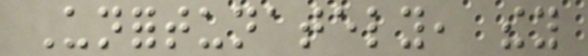Unfortunately, they
